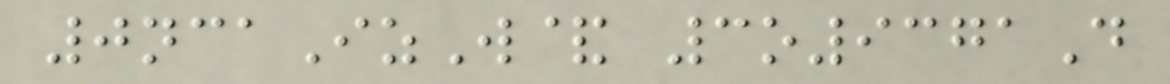0ncaIzW& 3o9371D
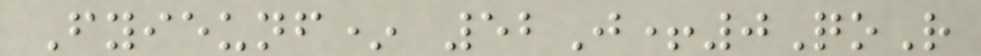Fyieunf* 52J+0QoR
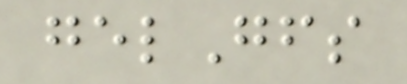gelGfs
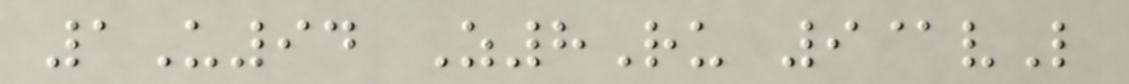1U94 Z8Ru 9@vL
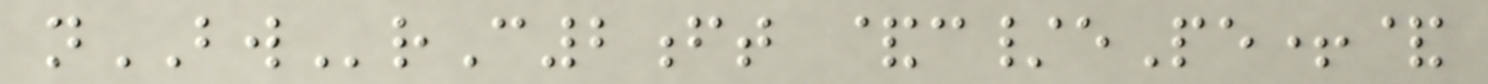nBWrC2ft &c/ePe+&
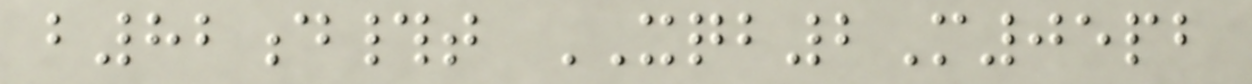b82d#t XQB2M05pb
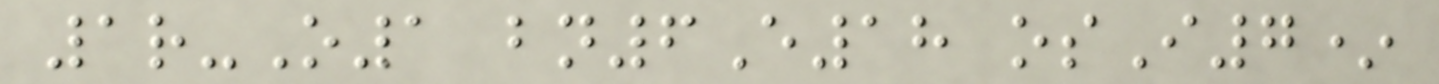1r-O1 bn6E18 osI7*
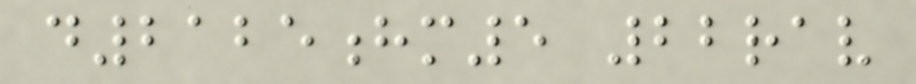d2125hm5 22rav
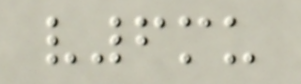v6mu
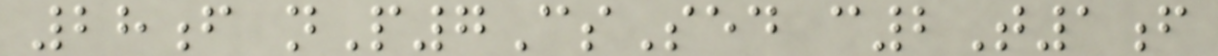28f nP7CsSed c2T1f
